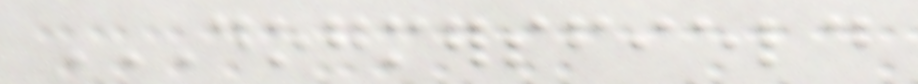DOGMERSFIELD
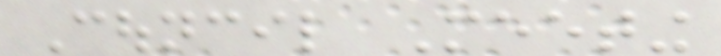Council Meeting
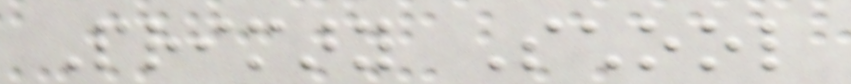Primary School
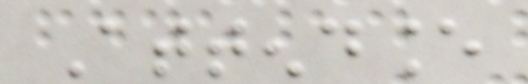Attendance
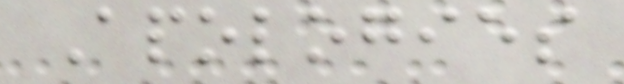Apologies
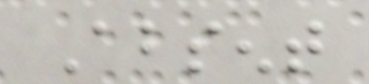Absent
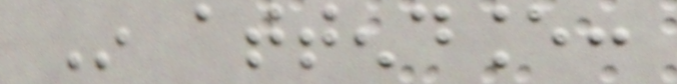In attendance:
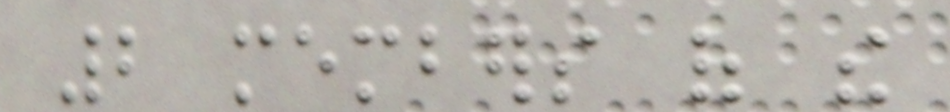2 members of the
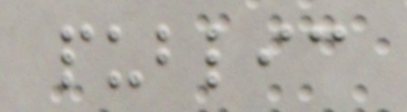public
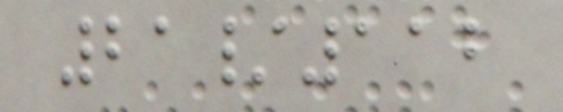21/112
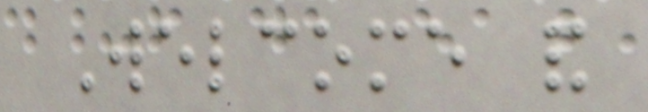Welcome and
